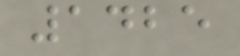1425
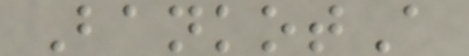BankotA
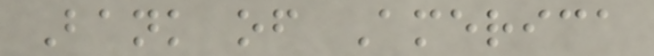Bank of America
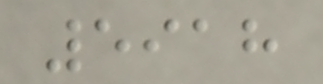5918
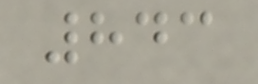843
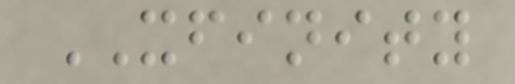XFINITY
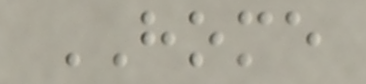HOME
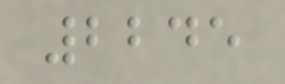2245
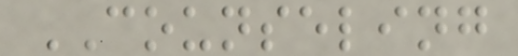COUNSELING
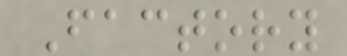Factory
